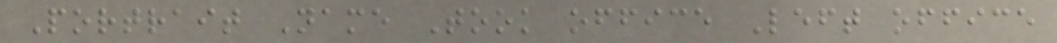Portrait Name Took office Left office
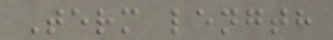Term length
